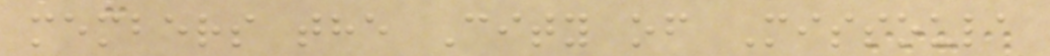members the City of Missoula
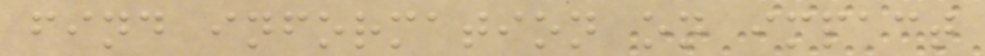find information on impact
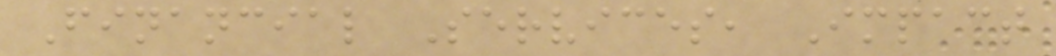Financial Services, Impact
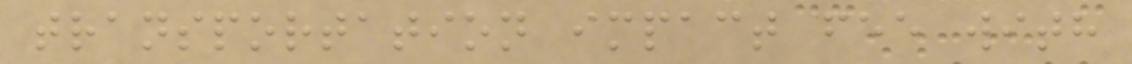transportation impact fee with
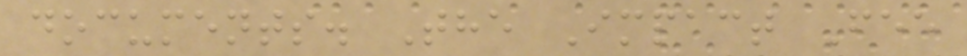documents. The Impact Fee
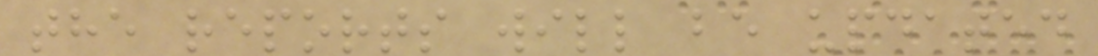the reports will be updated
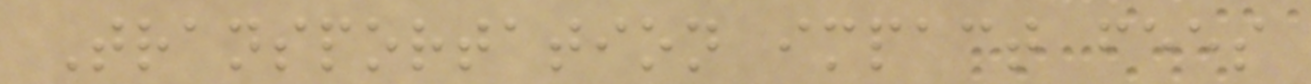Transportation impact fees
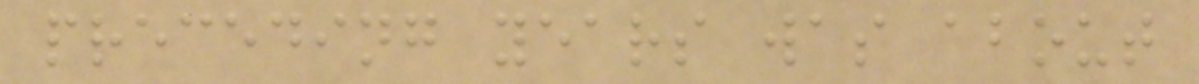preceding years was about
